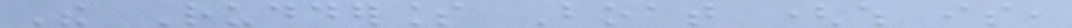The Rudderless Boat (which is,
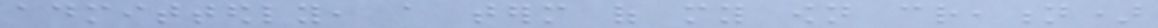admittedly, a term of my own creation)
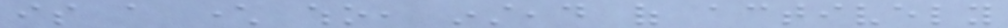is a character who, instead of actively
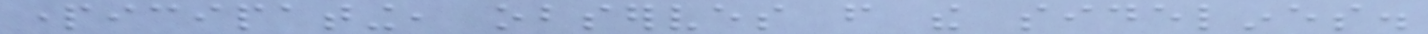participating, observes from the sidelines.
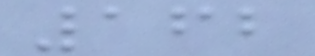162
